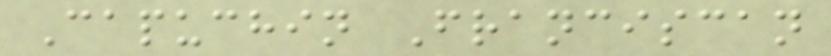Capuchin Franciscan
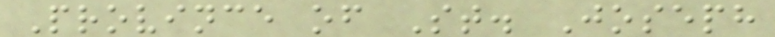Province of St. Joseph
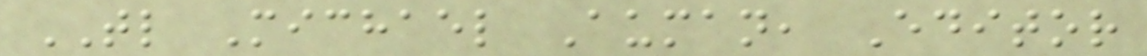TL Michael Auman, Editor
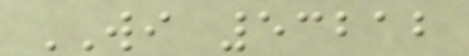WI 53212
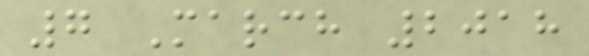7 March 2018
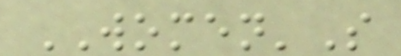WOMEN'S
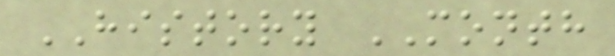HISTORY MONTH
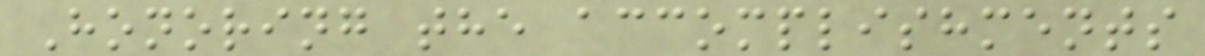Honoring the accomplishments
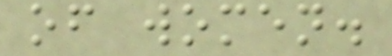of women.
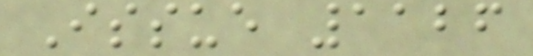Issue 1126
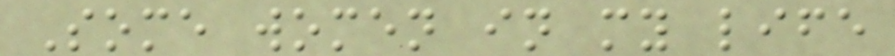Some women in my life
